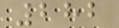282
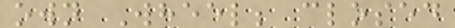own Wheel; closed
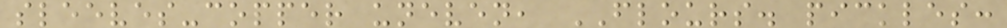sleeves-copper uneven, FLOURS. pickles:
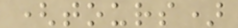(tours)
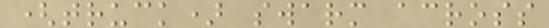(truck) swarm across
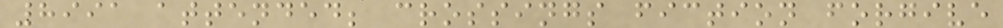8991 attended; crossings fiction forgive
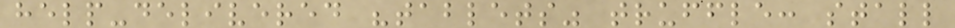help-delivered "tablets" truffle: stall
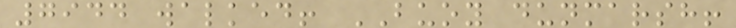7944 walked! BUOY dunmarsh!
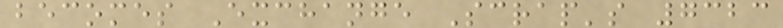becomes Exchange Scrap's 7323
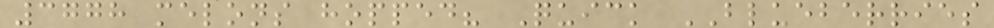3778 melons hopped? Quick BLUEBERRIES
